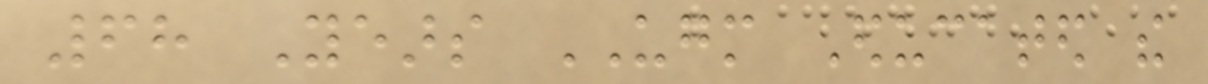68 Years UGM Educated the
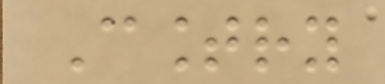Country
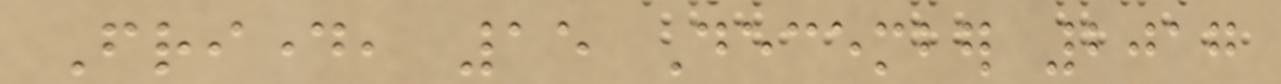Friday, 15 December 2017
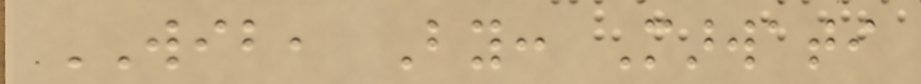WIB, By: Marwati
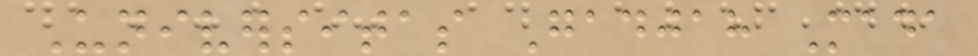Universitas Gadjah Mada
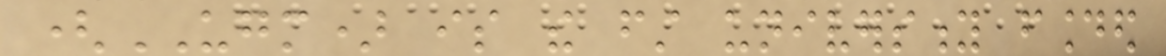(UGM) is the first university founded
